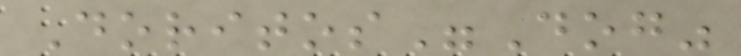Doritos"Dog"
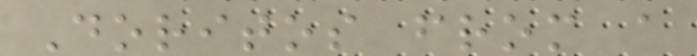Doritos from a
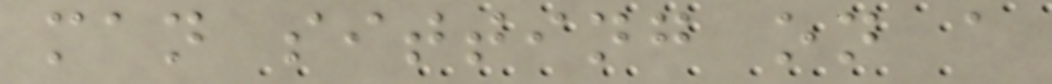man sitting on a
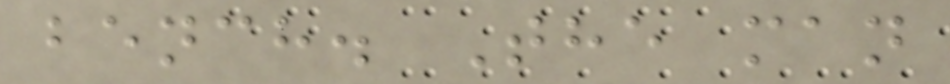bench. The man
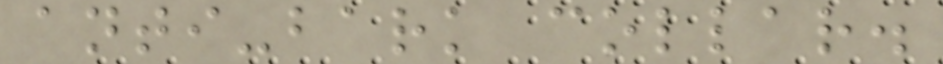anti-bark collar.
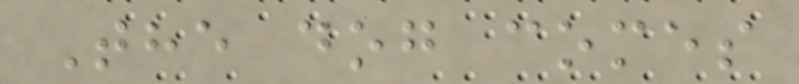The dog comes
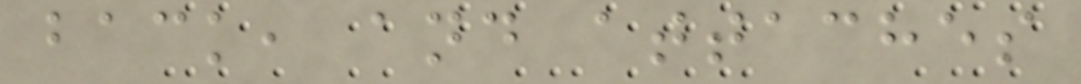back, and attaches
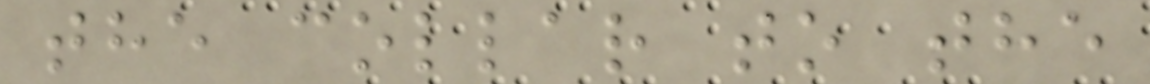the collar to the
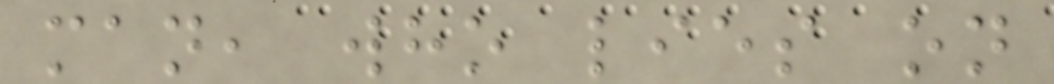man, who lies on
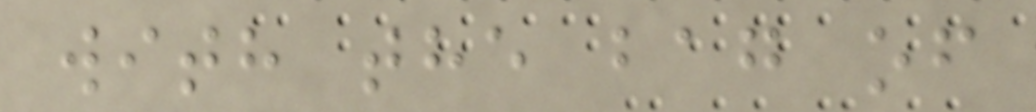with the bag of
